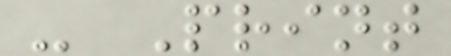- Print
